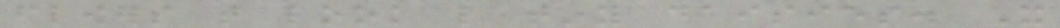flowers that look like tiny daisies. It
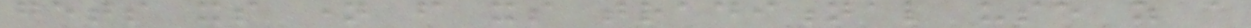gets its name from its traditional use as a
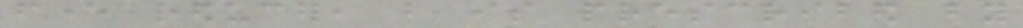fever reducer, but is prescribed by
